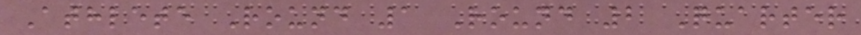Athlete Round 1 Round 2 Quarter
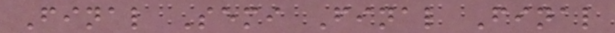Final Semi Final Final
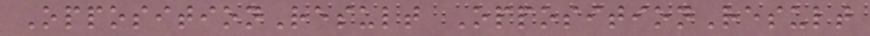OppositionResult OppositionResult
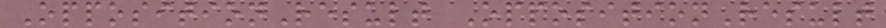OppositionResult OppositionResult
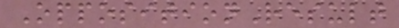OppositionResult
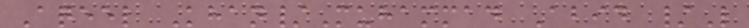Aqeel Khan/Muhammad Abid /L
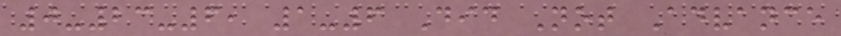0-23-6, 1-6 Did Not Advance
